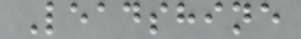Leadshine
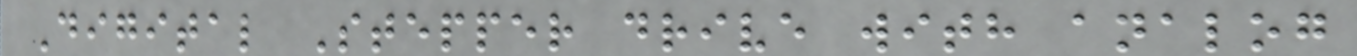Digital Stepper drive with analog
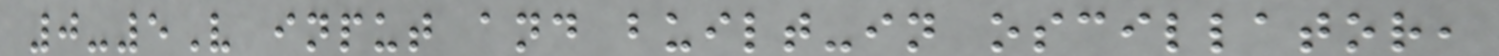0-5V input and built-in oscillator,
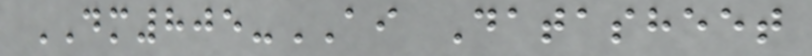DM805-AI Datasheet
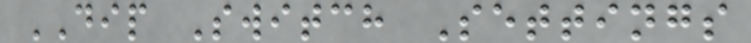DIP Switch Settings
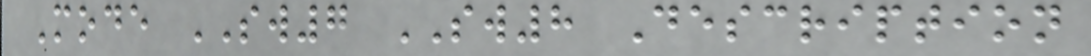Mode SW7 SW8 Description
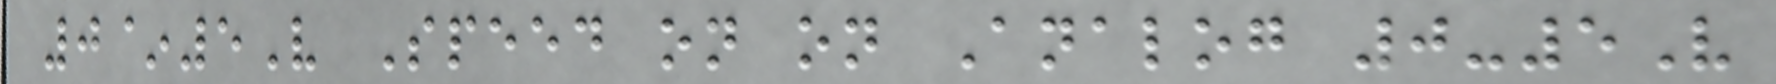0~5V Speed on on Analog 0-5V
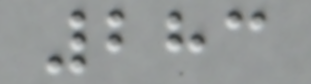283
